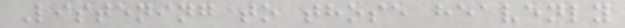Listening to those heavenly
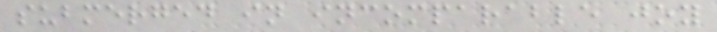submerged in incomparable joy
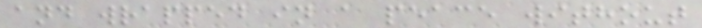and wrapped in a peace without
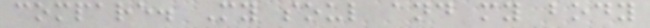compare. My soul and my body
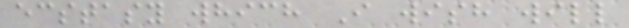ecstasy which I wish will
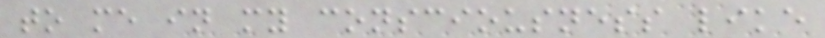to me in my consciousness like
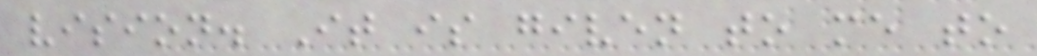vision. It is given to me to
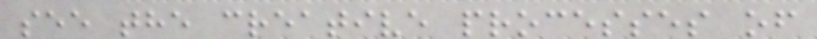see the creative processes of
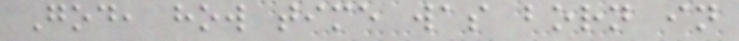God, how time was born in
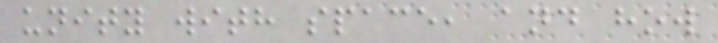unity with space, and how
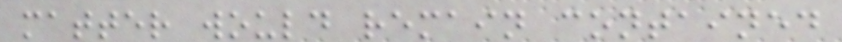matter would remain contained
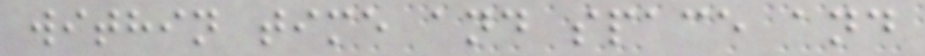within time and space and
